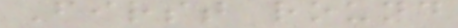First round
